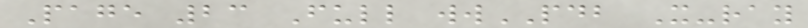Page 23 Full wwPDB X-ray
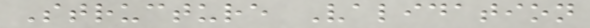Structure Validation
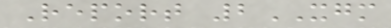Report 2XGM
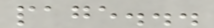page...
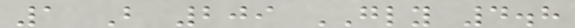1 B 209 GLY 4.8
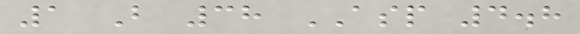1 B 38 ASP 4.8
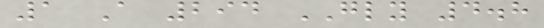1 A 294 GLY 4.8
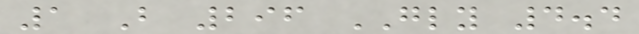1 B 296 GLY 4.4
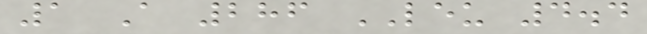1 A 286 LEU 4.4
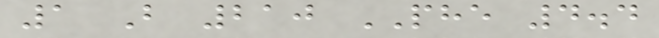1 B 210 PHE 4.4
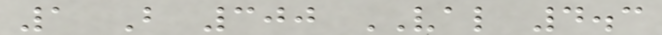1 B 300 VAL 4.3
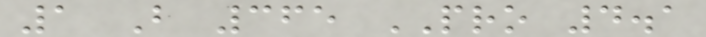1 B 365 PRO 4.1
